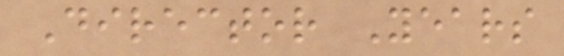Director Years
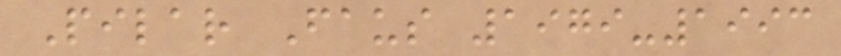Pilar Faus 1979-1993
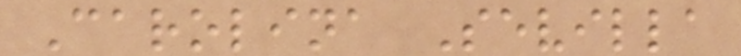Carolina Sevilla
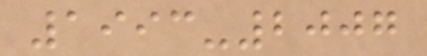1993-2007
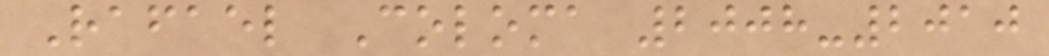Rafael Coloma 2008-2010
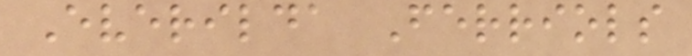Everilda Ferriols
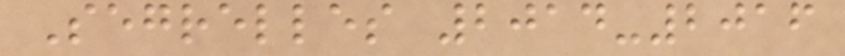Segrelles 2014-2016
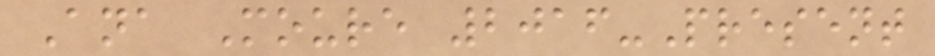Ana Moure 2016-Present
